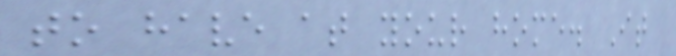to have at your home. It
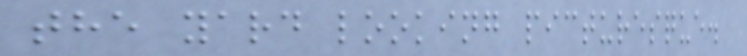the yard looking picturesque.
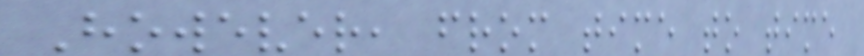However, from time to time
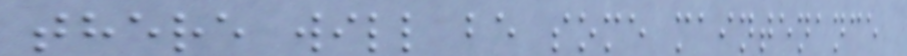there will be some maintenance
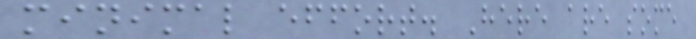minimal effort. Here are some
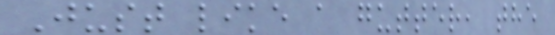Just like a gutter, the
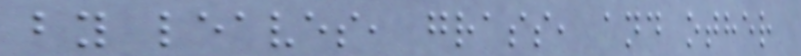by leaves, grass, and other
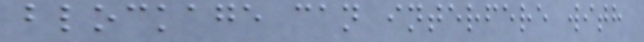blockage can interfere with
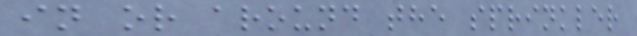in or around the sprinkler
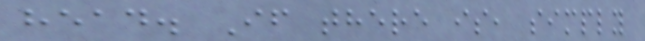head. If there is, simply
